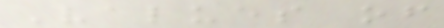Values of
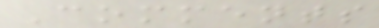Comments
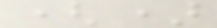()
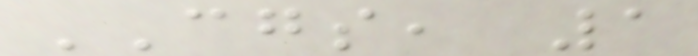CGS, 1
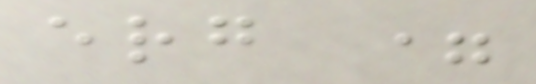erg =
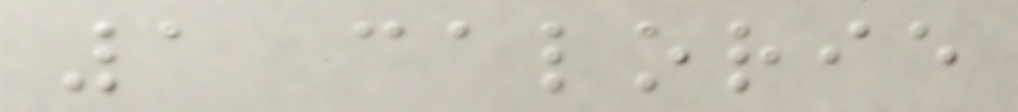1 calorie
